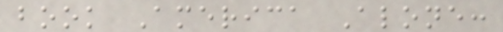book America Alone:
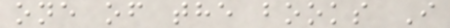one of the books I
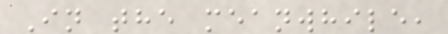In the meanwhile,
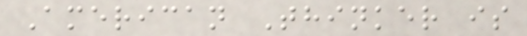American Thinker is
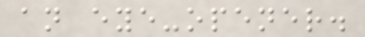an eye-opener.
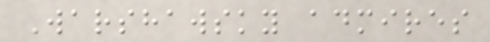Warshawsky admires
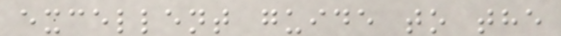excellent guide to the
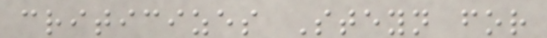criticizes Steyn for
